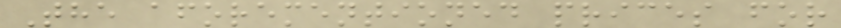The aforementioned prices for
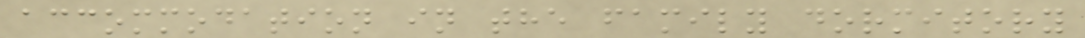accommodation in the family dormitory
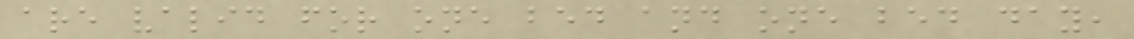are valid for one bed and one bed day,
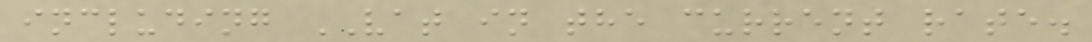including VAT in the current rate.
